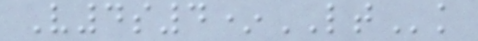V4s4*LTk
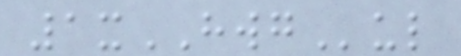1xHWGul
